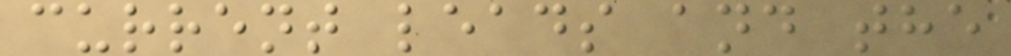current leads and the
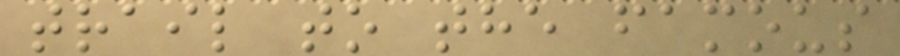trail to the famous
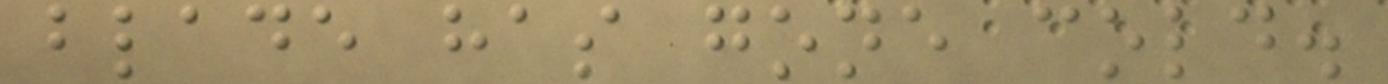blade has gone cold.
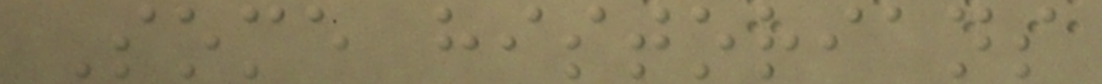Some historians
